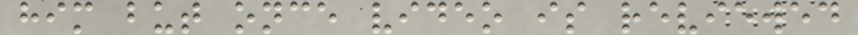him but once video is reviewed
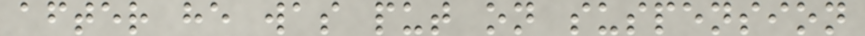after he was put on suspension
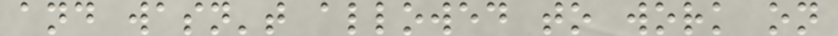and wasn't allowed to work on
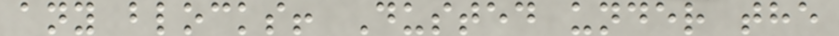any blocks! Dusted under the
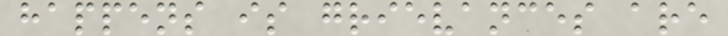happens is grievances are
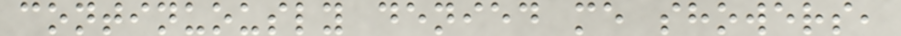continuously denied me showers,
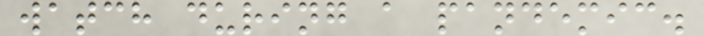watch during a pandemic.
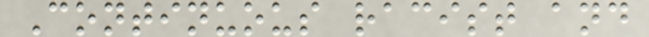Continuous racist and
